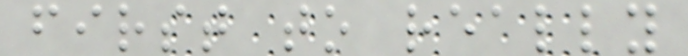first to really
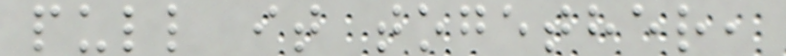pull it together,
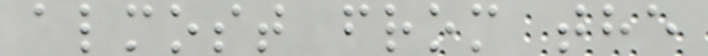almost from the
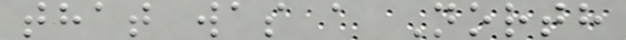that was a North
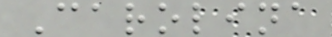Carolina
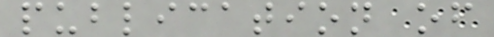publication of
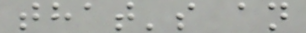that's an
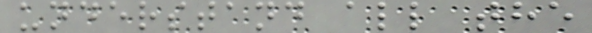understand all the
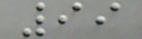99
